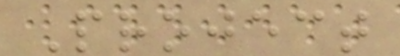Project
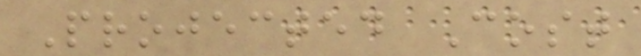Projected Cost
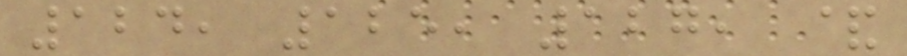124, 125, 127, &
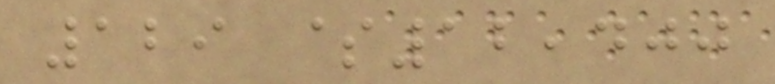129 $12,400
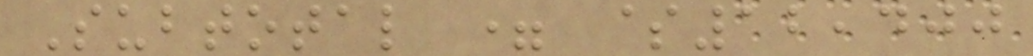Subtotal = $12,400
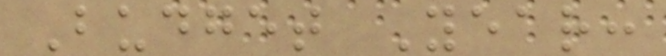Budget Year:
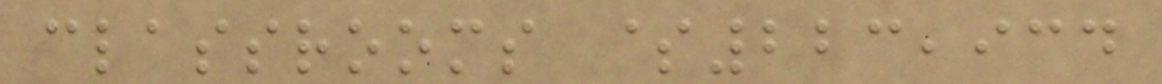classrooms $223,934
